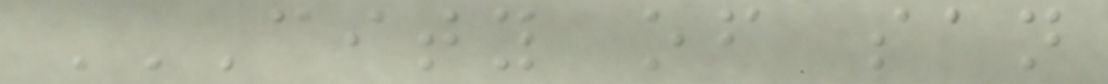CITY OF SAN
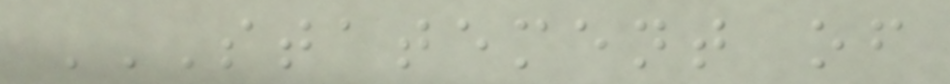STATEMENT OF
